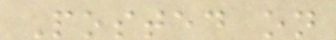Posted on
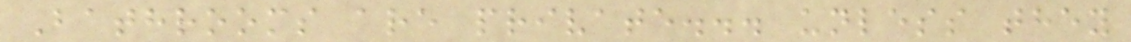Bathrooms are private... unless they
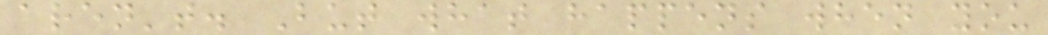aren't. But what happens when you
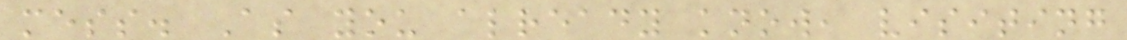mess. As you already know, visiting
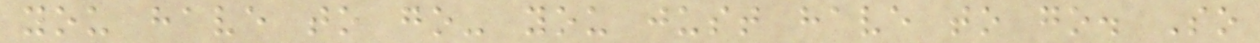you have to go- you just have to go. So
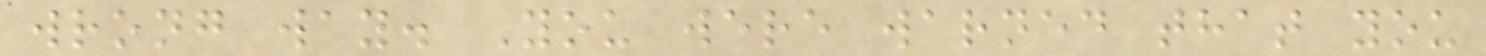wrong way. You were warned that you
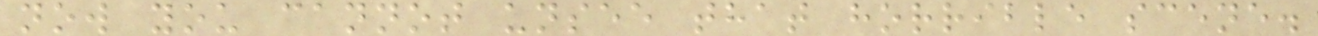now you cannot unsee that horrible scene.
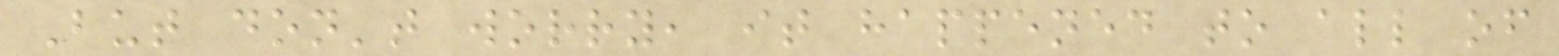But don't worry, it happened to all of
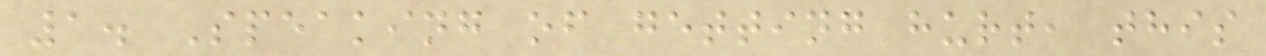1. Speaking of getting hurt, this
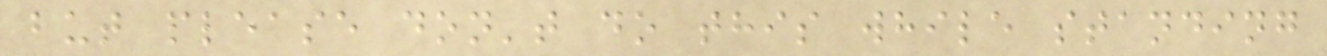but please don't do this while standing
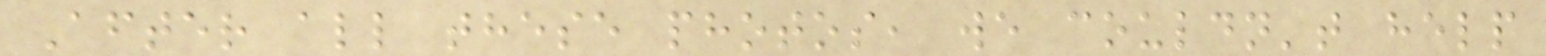After all these photos, we couldn't help
